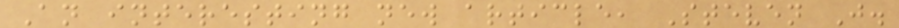An interesting new article, Steven J.
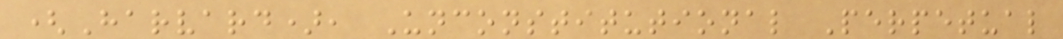(Harvard), Unconstitutional Perpetual
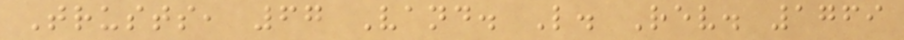Trusts, 67 Vand. L. Rev. 1769
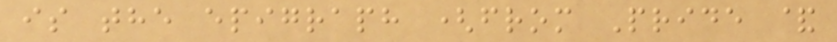is the epigraph (from Pride &
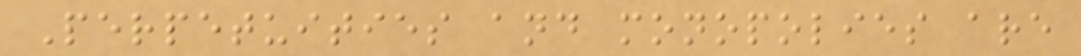Perpetuities and monopolies are
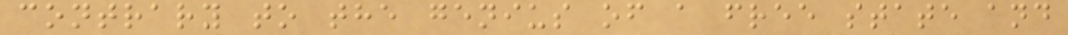contrary to the genius of a free state and
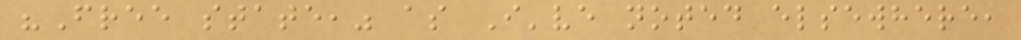"Free state," as I've noted elsewhere,
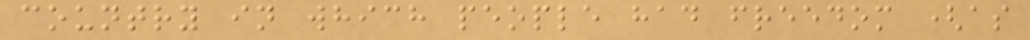country in which people had freedom (as
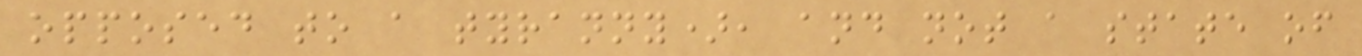opposed to a tyranny), and not a state of
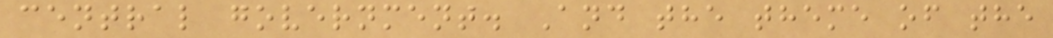central government. And the theme of the
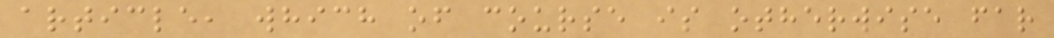article, which of course is otherwise far
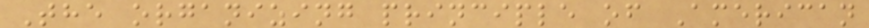The organizing principle of American
